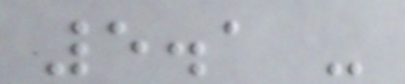5.1 -
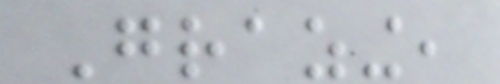Grazing,
